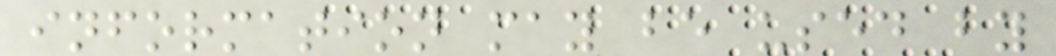information may be used by
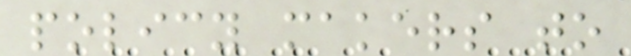policy makers to
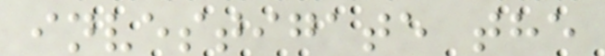investigate the
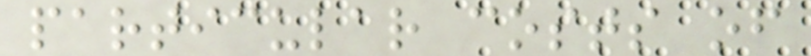particular costs of
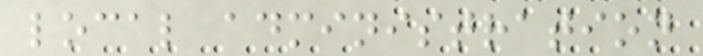local administration
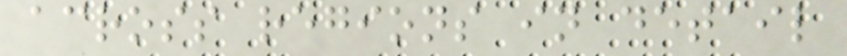across regions in detail
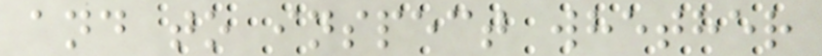and to inspect whether
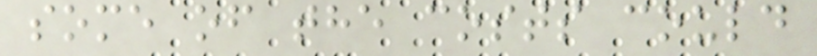some of the costs could
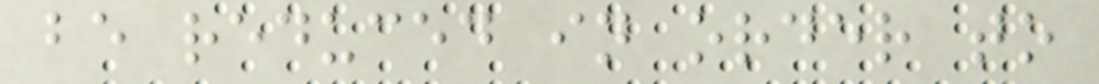be reduced in order to
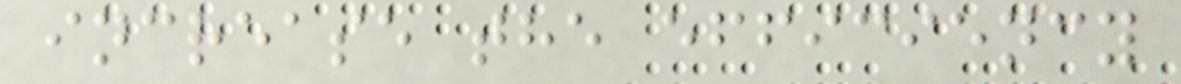increase the efficiency
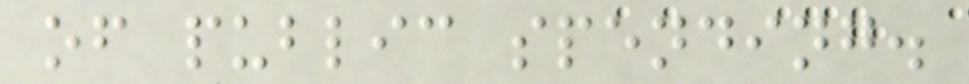of public spending.
